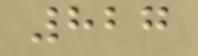827
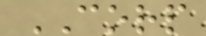CORP
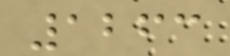1263
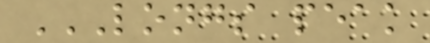LONGS PEAK
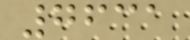7631
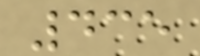435
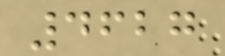4627
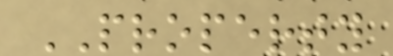PROPERTY
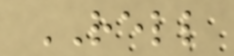RELL
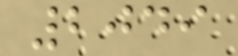2049
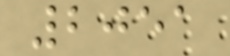2051
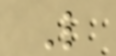L
